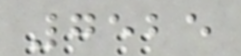7525
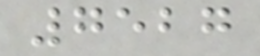7527
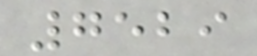7529
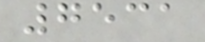7531
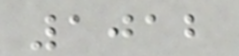1012
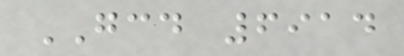GCD 6914
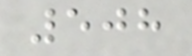508
